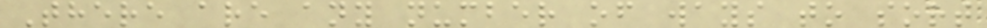There are any number of ways to sort
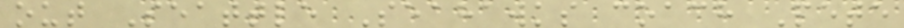out Seattle Seahawks coach Pete
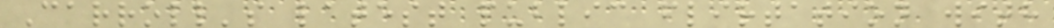Carroll's latest public flirtation with
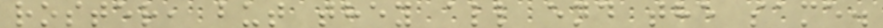roster, but they all end the same.
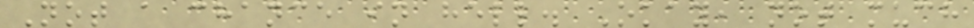Not a chance in hell. Okay, not much
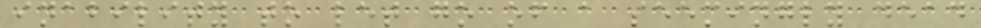inability to let go of a seemingly dead
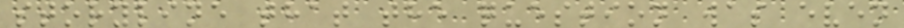storyline that the question was even
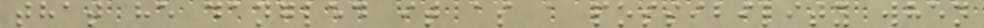that he dangled it as a possibility when
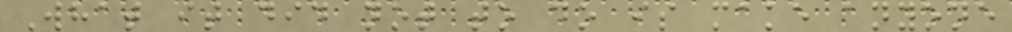What it did not to do is make anyone
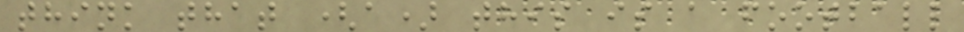think that (a) this is a football
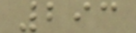293
